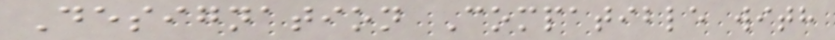Designation Compatible with
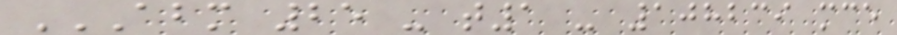ABM 25 - T1 - 108239 MCE
